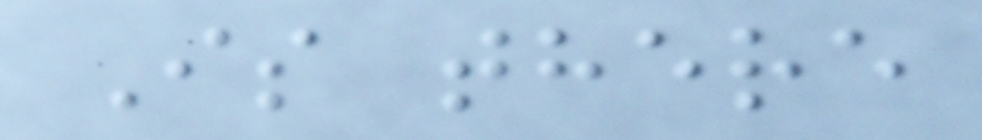Is there
